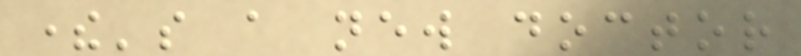there's a new doctor
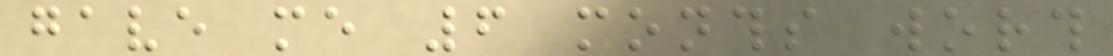gave me 6 months worth
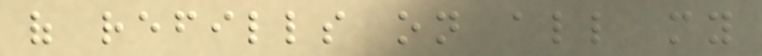of refills on all my
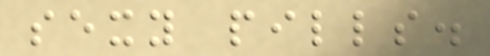sexy pills.
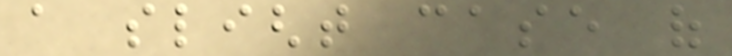a slight case of
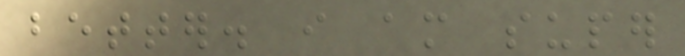better. i am super
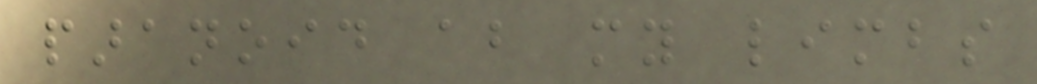paranoid about my limbs
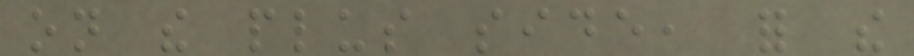on the plus side, for the
